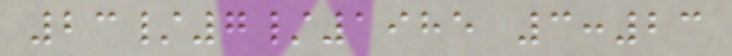23/7/1985 3:23
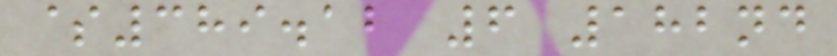$389.12 6 182nd
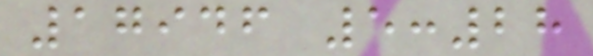17946 5:28
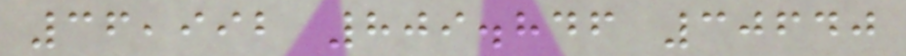36,992 809.846 30640
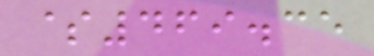$469.35
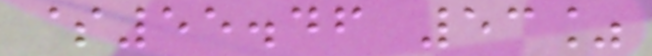$55.46 53%
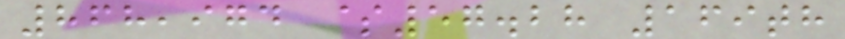868,974 $57.28 169th
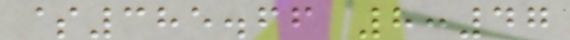$385.66 8:47
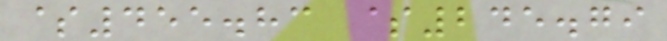$455.83 $245.79
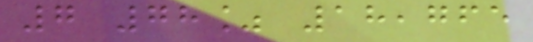7 78% 18,765
